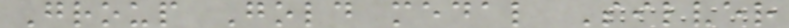Group Gold medal Silver
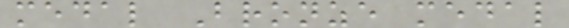medal Bronze medal
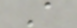A
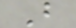B
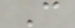C
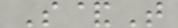S&T
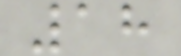18
